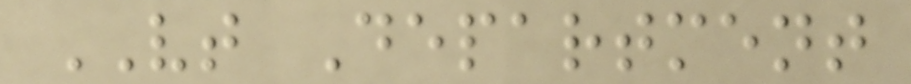VT Department
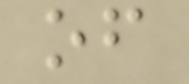of
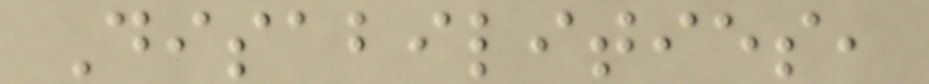Disabilities,
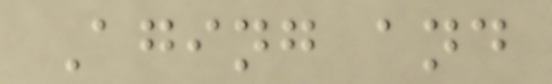Aging and
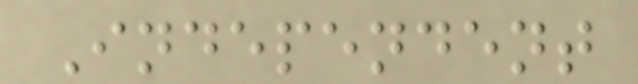Independent
